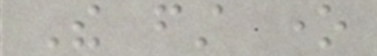The first one
